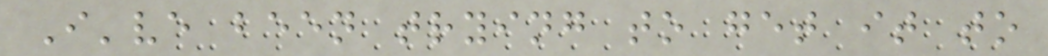I've been trying to get it to
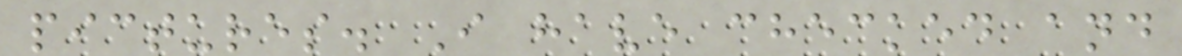pictures. I have checked and
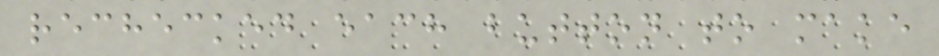rechecked each button to make
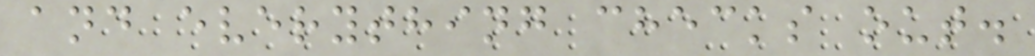and everything checks out.
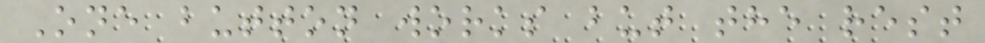One button works but the rest
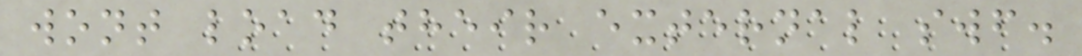wont load their external swf.
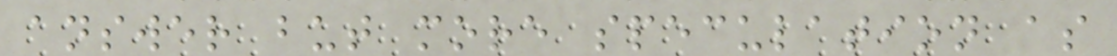answer but more speculation as
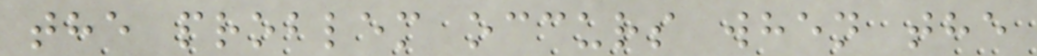the problem occurs when the
